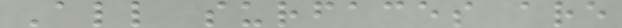All surfaces are
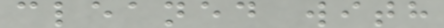cleaned with
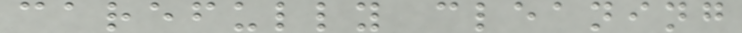carefully cleaning
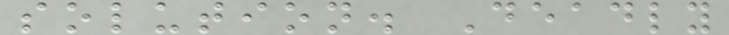solution. Deadly
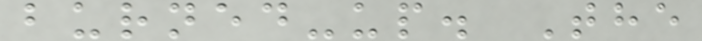burned-up. The
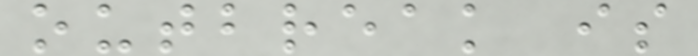outbreak is
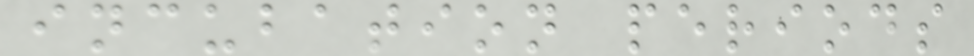incubation periods
